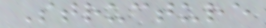Structure
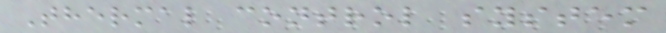Thermal control system
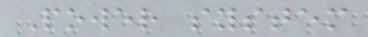Power system
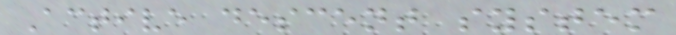Active descent system
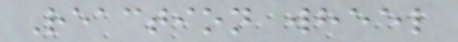Reaction wheel
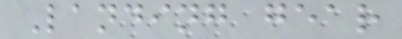Landing gear
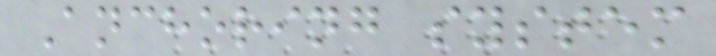Anchoring system
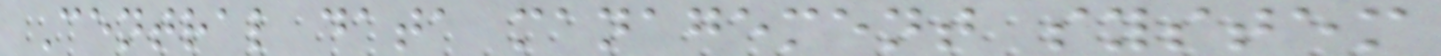Central data management system
